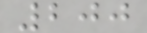200
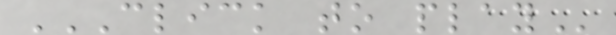CLICK TO PLAY
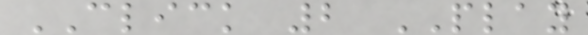CLICK 2 PLAY
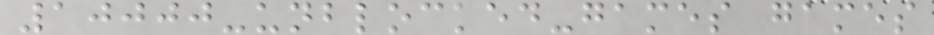10000-unblocked-games games
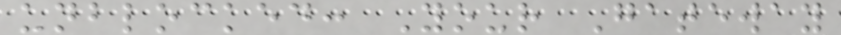unblocked: Your Gateway
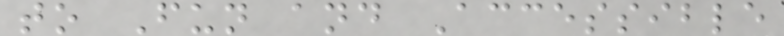to Fun and Accessible
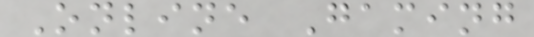Online Gaming
